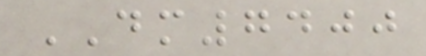DM7400
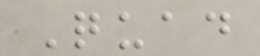Quad
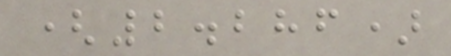(2.286)
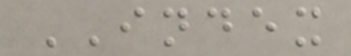INDEX
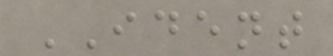IDENT
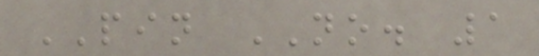PIN NO. 1
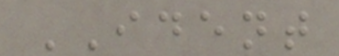IDENT
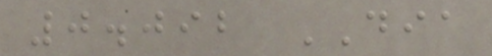0.092 DIA
